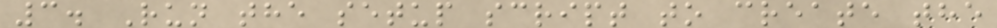3. Run the setup script to create the
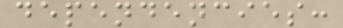dependencies:
